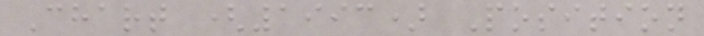Chart (1993) Position
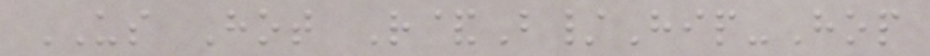US Hot R&B/Hip-Hop
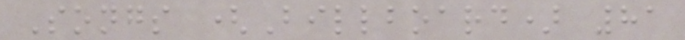Songs (Billboard) 81
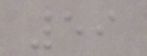59
